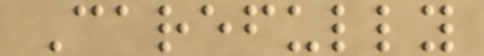Carefully
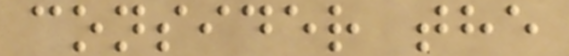consider the
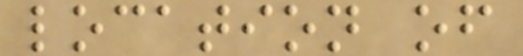location of
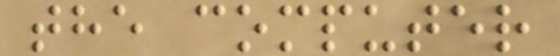the computer
